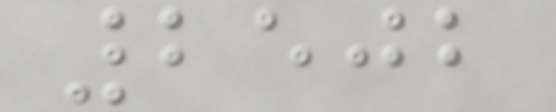2502
